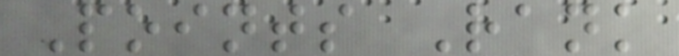Points Rank
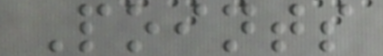Points
